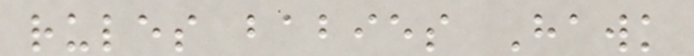rules babies Hawk
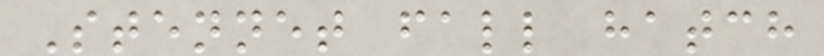Stennet fall hatch
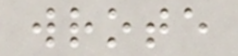wrote
